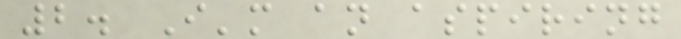2. I'm an aspiring
